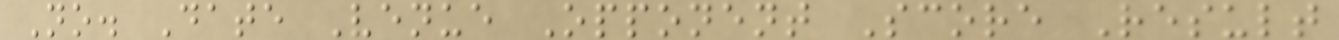No. Date Venue Opponent Score Result
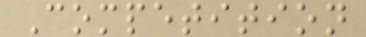Competition
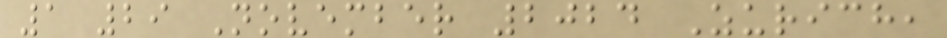1 29 November 2024 Zurich,
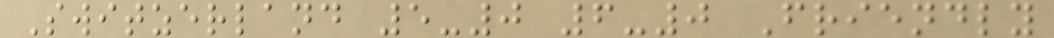Switzerland 5-0 6-0 Friendly
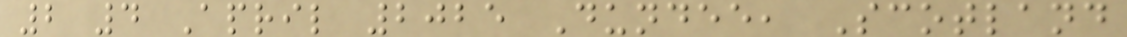2 4 April 2025 Dundee, Scotland
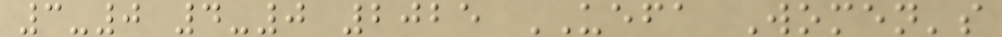3-0 4-0 2025 UEFA Women's
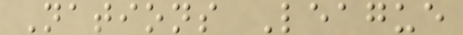Nations League
